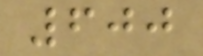600
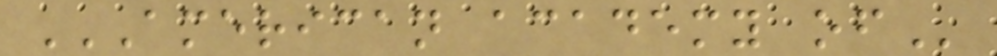AMERICAN ACADEMY OF
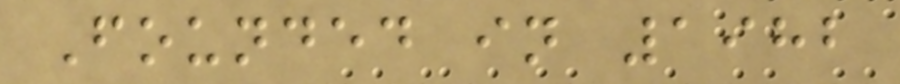Founded in 1982
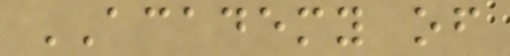ACADEMY of
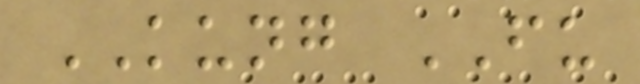KUNG FU
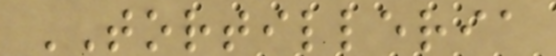TORTILLERIA
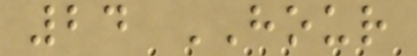24 HOUR
